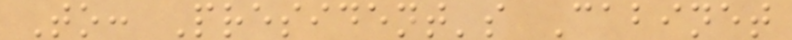To: President's Cabinet
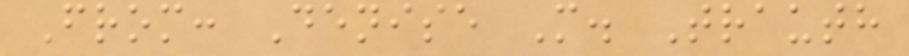From: Denise M. Trauth
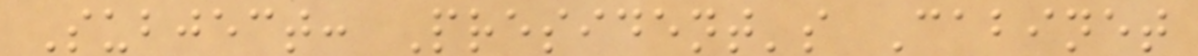Subject: President's Cabinet
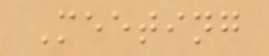Meeting
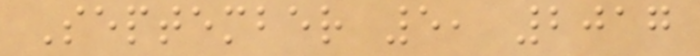September 5, 2017
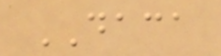DACA
